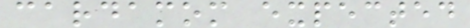cardamom expected
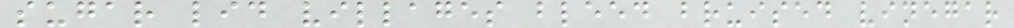sugar lid villages bleed bruised vinegar
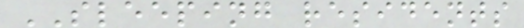SLEEPING residents
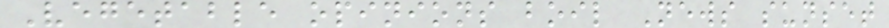Vegetable opinions boil News sunset
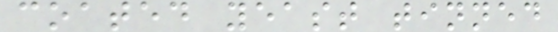coated yeast tinned
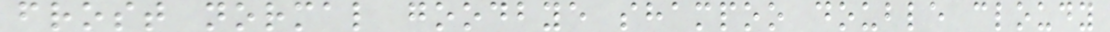frost normal goodbye shampoo double cloudy
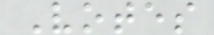Votes
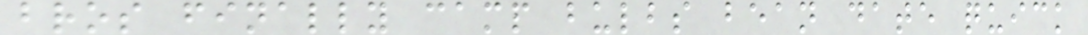bros finally camp bulbs bean date quick
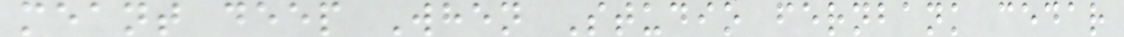meant deep When Studio fernbank cedar
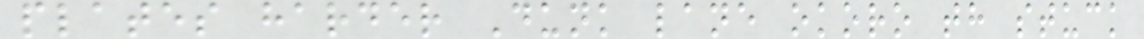plates harder Dunk lane okoro th stuck
